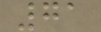71
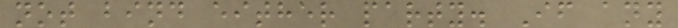not bind either party. If any
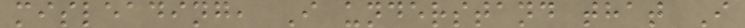misleading, I understand that I
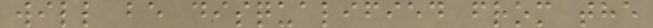will be disqualified from the
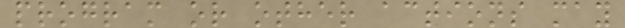program or other actions may
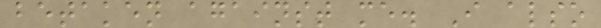betaken against me. I also
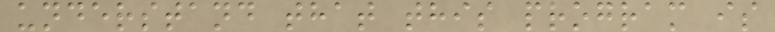understand that this program is
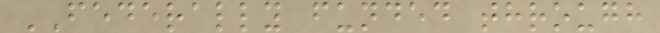FEDERALLY funded through
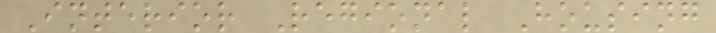Interior Regional Housing
